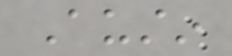Austin
